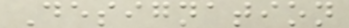Designation
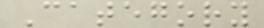Category
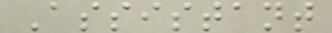Assistant
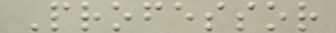Professor
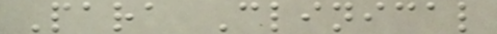Para Clinical
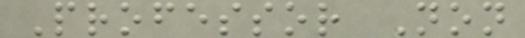Professor Non
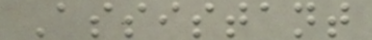Assistant
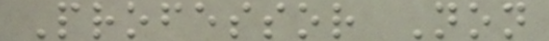Professor Non
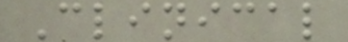Clinical
